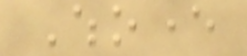Whoever
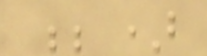;)
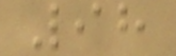98
